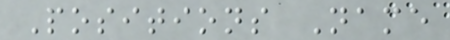Positions Name
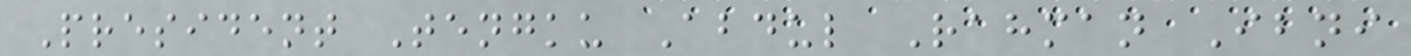President Tengku Abdul Rahman Ibni
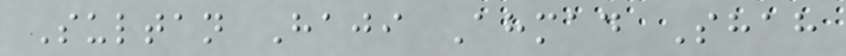Sultan Haji Ahmad Shah
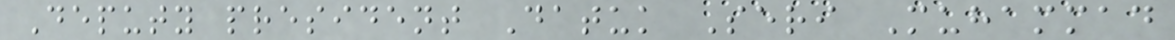Deputy president Datuk Seri Muhammad
